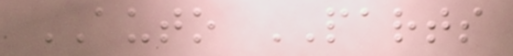AUTO PARTS
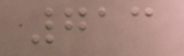713
